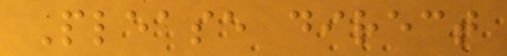Please direct
